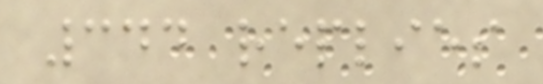344 replies
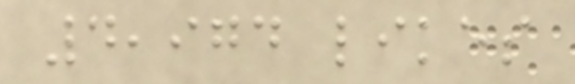4,974 likes
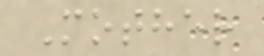Mother
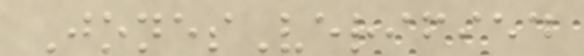JonesVerified
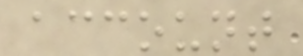account
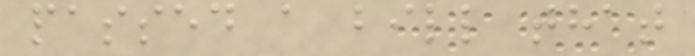passed a bill that
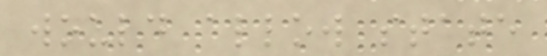would allow state
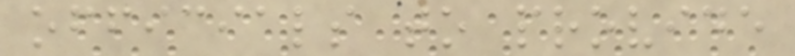officials to provide
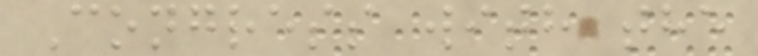Congress with the
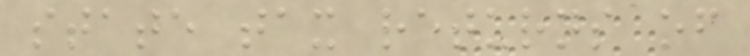state tax returns of
